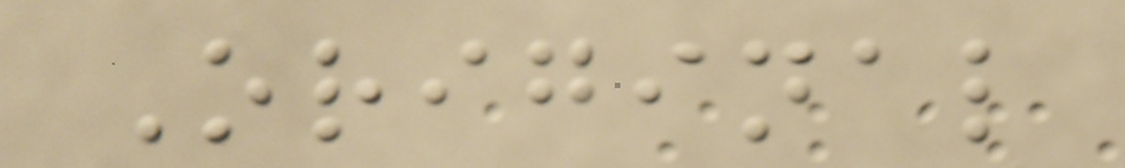Original
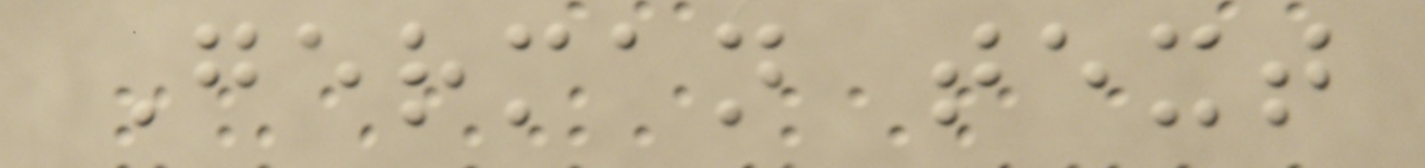German text
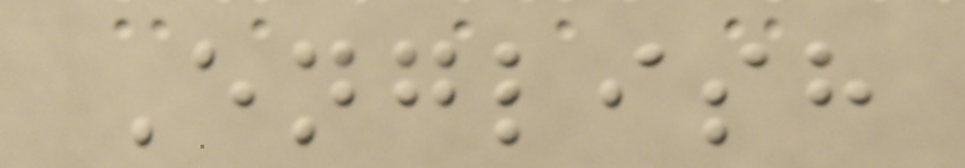English
